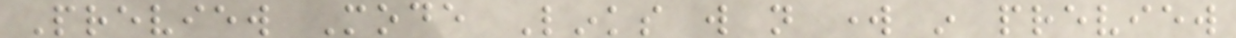Preview Mode Links will not work in preview
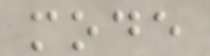mode
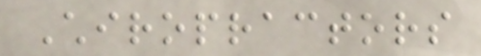Chiropractors
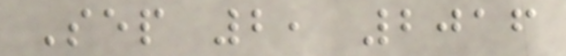Sep 2, 2016
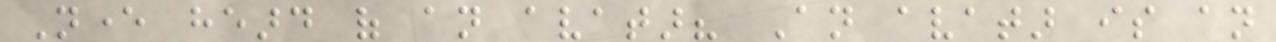Never heard of an avatar? An avatar is an
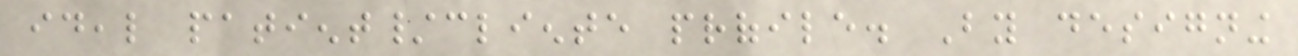ideal patient/cliente profile. By designing
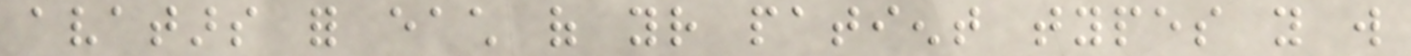avatars for each of your patient types you will
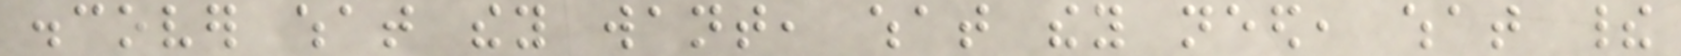discover what they want, what they need, what their
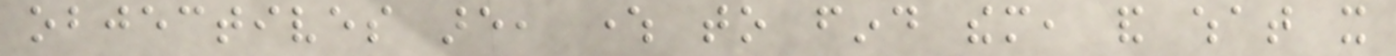objectives are, where to find them, and what it
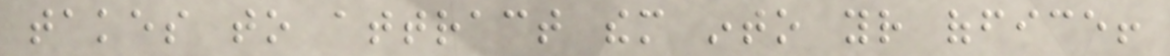takes to attract them into your office!
